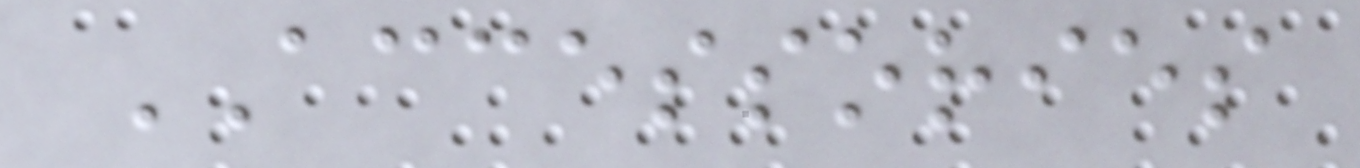ACCESSORIES
